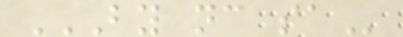BY NC SA
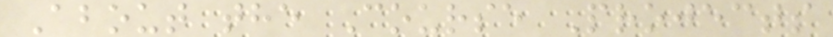About the Course Projects
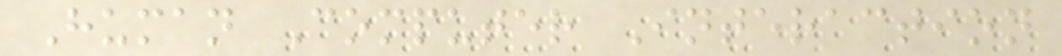Human Computer Interaction
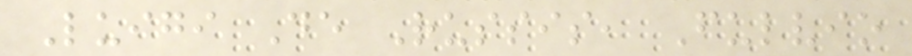Luigi De Russis, Fulvio
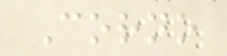Corno
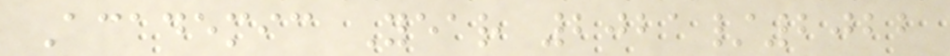Academic Year 2021/2022
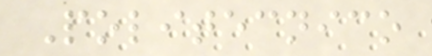Politecnico
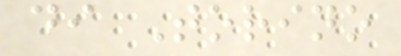di Torino
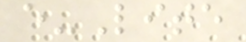e-Lite
